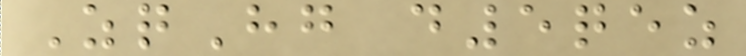ZqHg d5qez
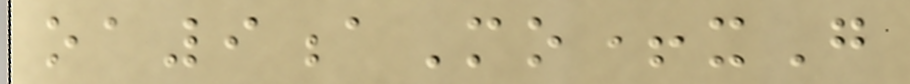oa9aMo+xG
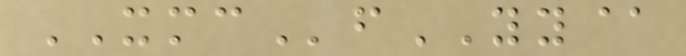XMCfYY@
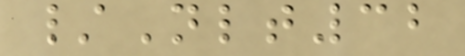/Nlt32
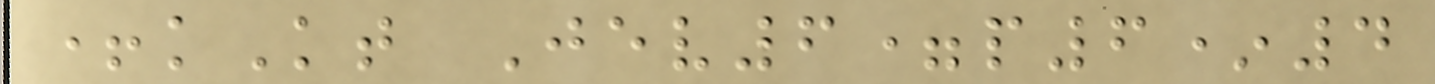+kKt Jev6=p6*4
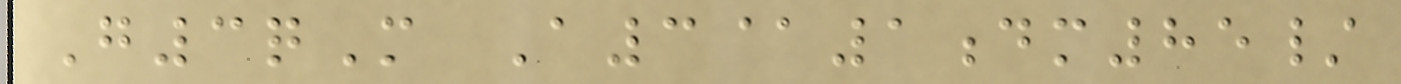G3qM A3@1dm85/
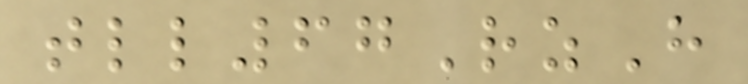tll67RzH
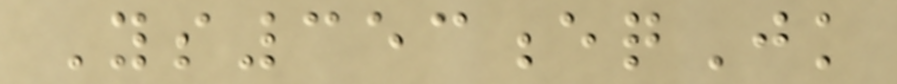Ys353eqJk
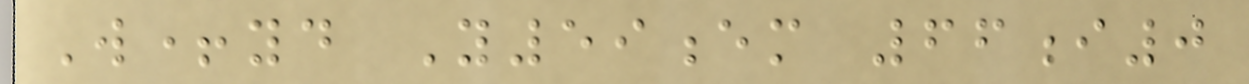W+yd Y59em 66i0
